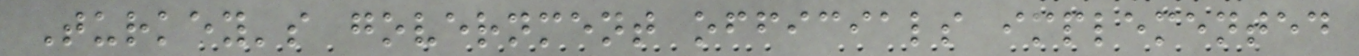Turkey's government officials implemented
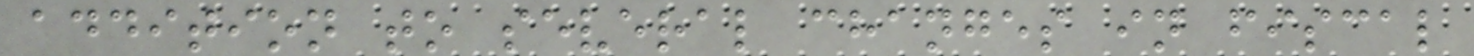addition to several changes in fiscal
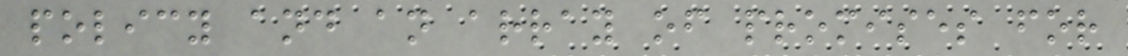policy and an array of promises for
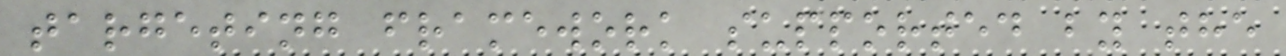targeting framework supported by the
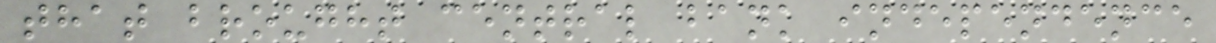that brought central bank independence
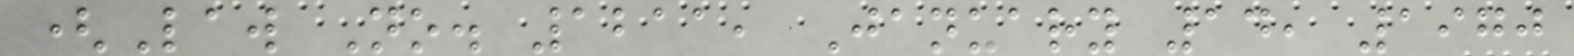(Law No. 1211, January 14, 1970
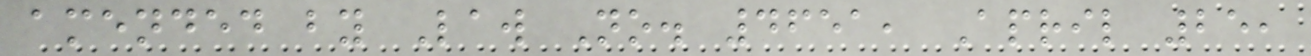amended by Law No. 4651, April 25,
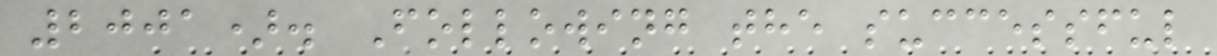2001). Following the successful
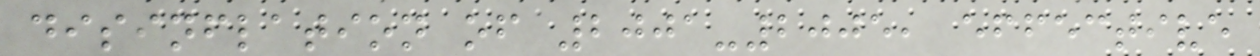disinflation of 2001-2005, effective
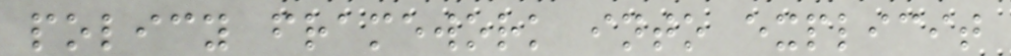policy framework into explicit
